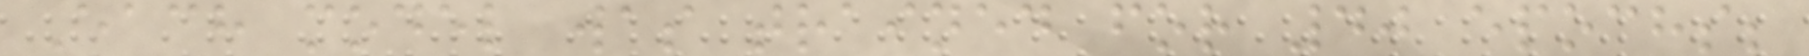Each model was trained for 40 epochs;
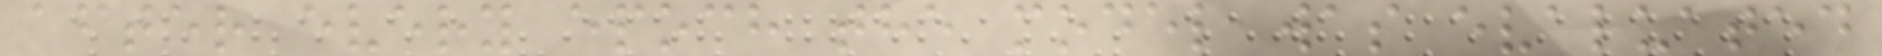after every epoch the model was evaluated
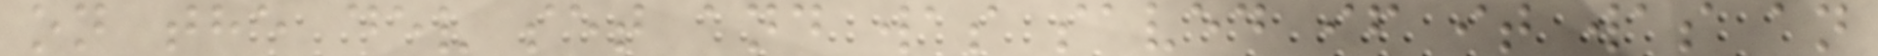on the dev set and was saved if it was an
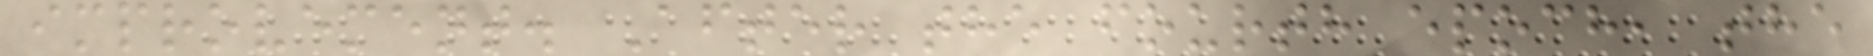improvement. After the fourth epoch, the
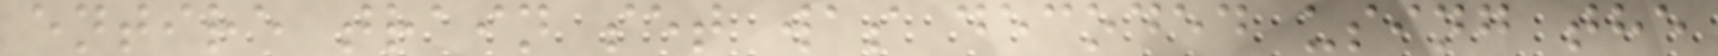entire train set was decoded using the
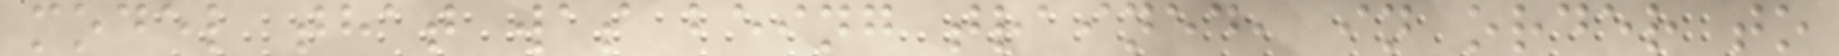model that was being trained, in order to
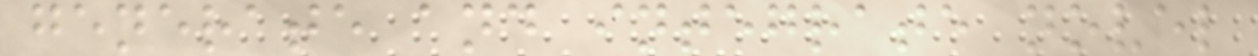generate and integrate novel
